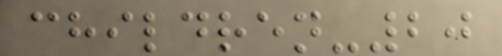children-20
